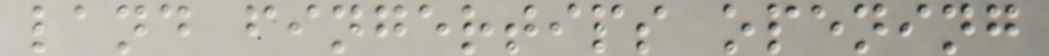land fingertips opening
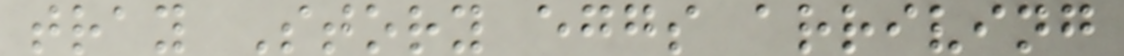tray Story eggs arriving
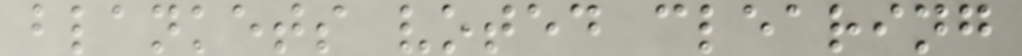blankets voted clearing
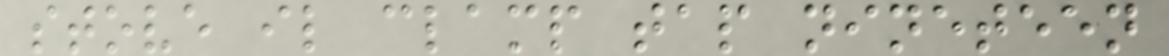stove il clamp tap nineteen
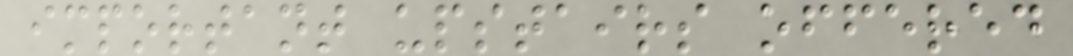important upstairs offered
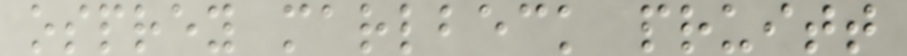osprey marlbeck pruitt
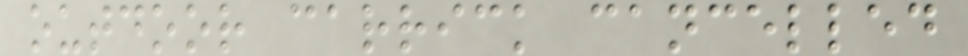outdoor carrick cancelled
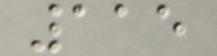115
